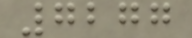7277
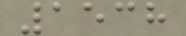1538
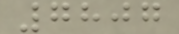7807
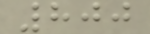800
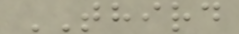THIRD
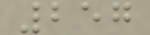257
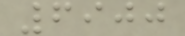6900
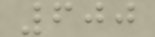600
